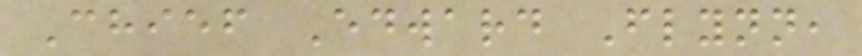Chief Edward Flynn,
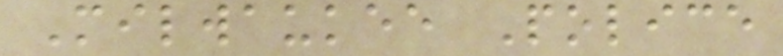Milwaukee Police
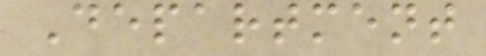Department
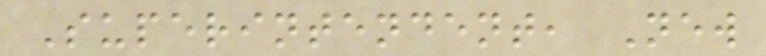Superintendent, New
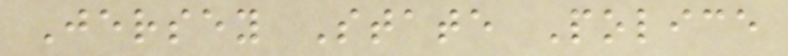Jersey State Police
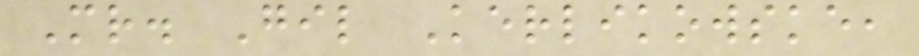Mr. Gil Kerlikowske,
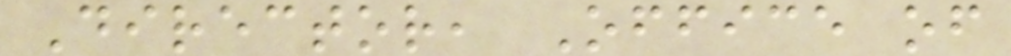Director, Office of
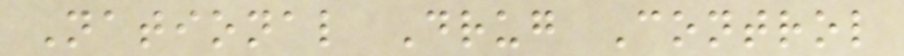National Drug Control
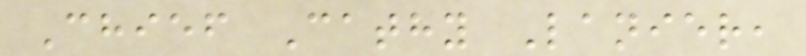Chief Cathy Lanier,
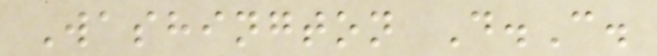Washington D.C.
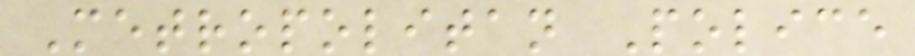Metropolitan Police
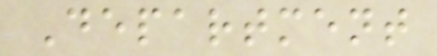Department
